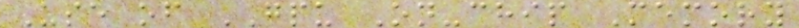Use of GPU On-chip Memory
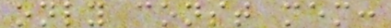only const mem:
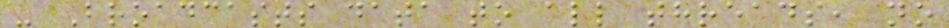- Broadcasts data to all threads, no
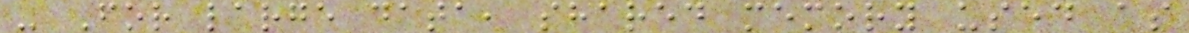- For large data, shared memory used as
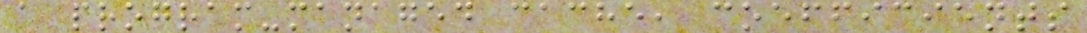a program-managed cache, coefficients
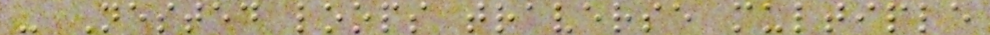- Nested loops traverse multiple
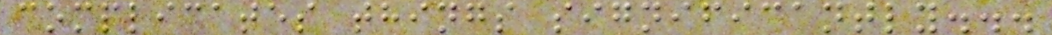complicates things significantly...
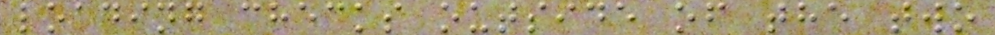loading checks outside of the two
